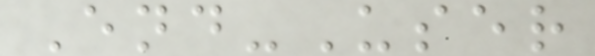End-User
